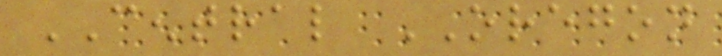CENTRAL OREGON
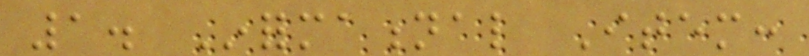1. Informational Item:
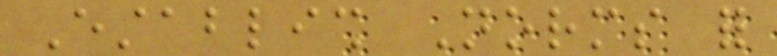Establish Norms for
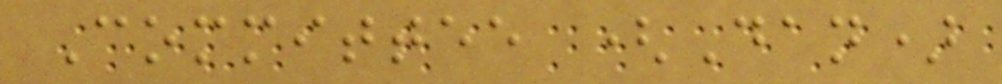Committee (Dan)
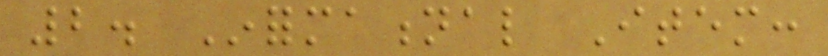2. Informational Item:
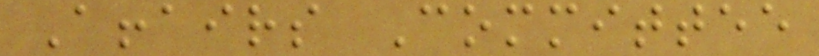Affairs Committee
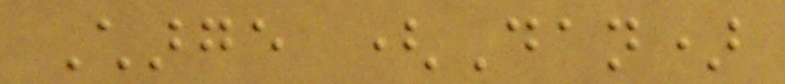Charge (Dan)
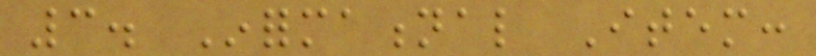3. Informational Item:
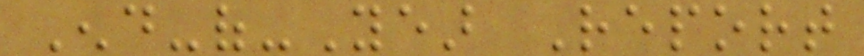End-of-Year Report
